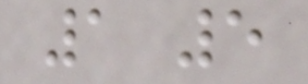1 5
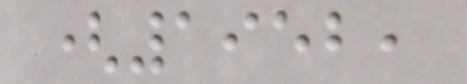(1952,
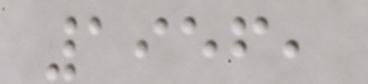1956,
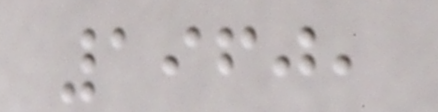1960,
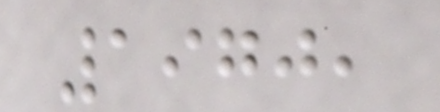1970,
